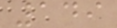149
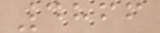4866
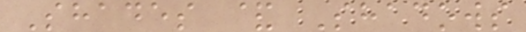Shades & Shadows
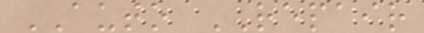AUTO REPAIR
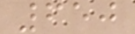650
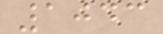1043
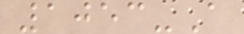1053-A
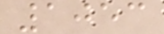1053
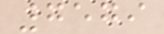7579
